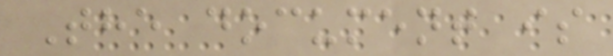The document is
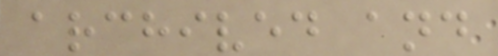archived and
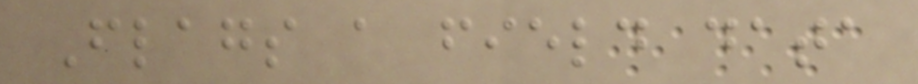Flags a field data
